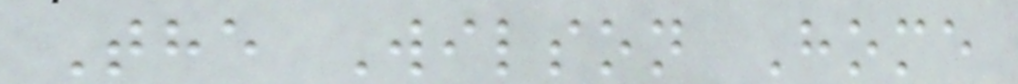The Wilson Home
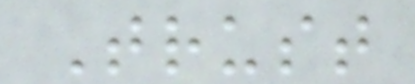Trust
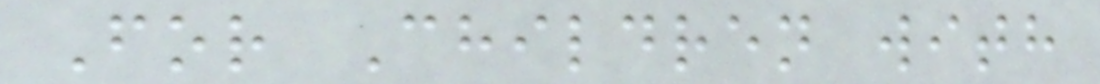For Children with
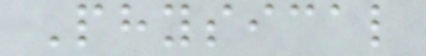Physical
